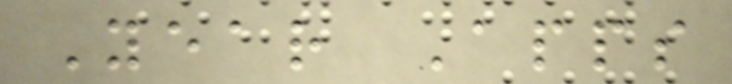Year Apps
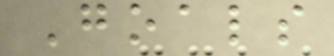Goals
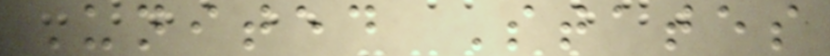United States
